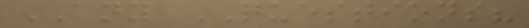ANY QUESTIONS?
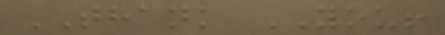THANK YOU!
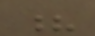?
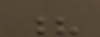?
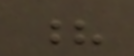?
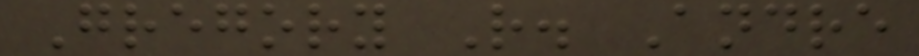Gregory R. Andre
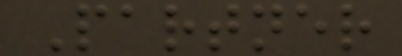Partner
